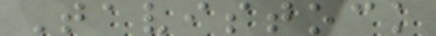Tavistock
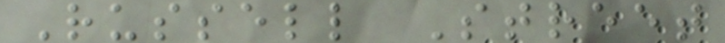Russell Street
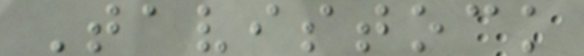Tavistock
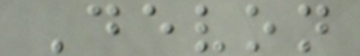Devon
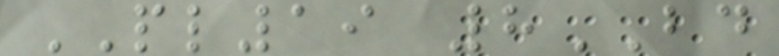PL19 8BD
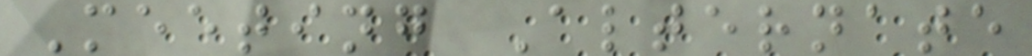Meeting Alternate
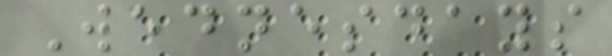Wednesdays
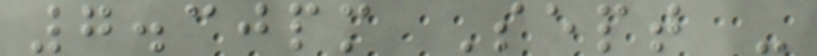7.30pm Sept -
